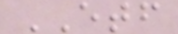ETF
